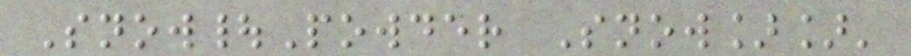Snow|Powder Snow]]'
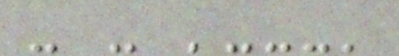- - '---'
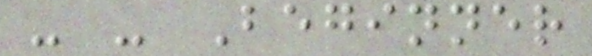- - Beginner
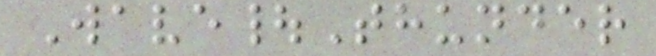Wave|Thunder
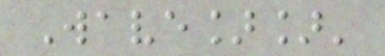Wave]]'
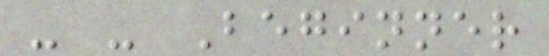- - Beginner
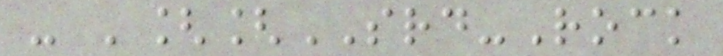- '[[SRD-Rock
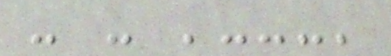- - '---'
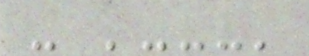- '---'
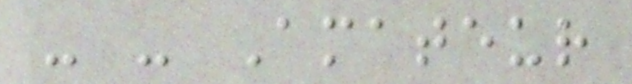- - Amateur
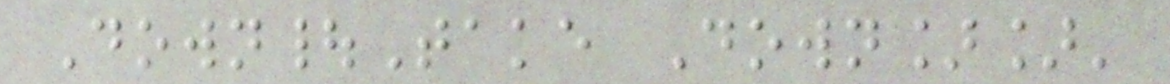Down|Take Down]]'
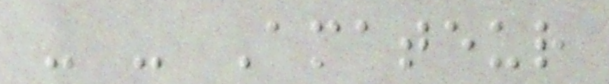- - Amateur
